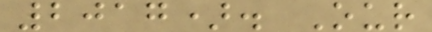2017). Our
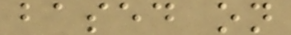based on
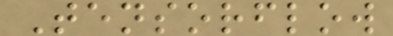Tensorflow
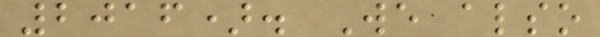2016). We also
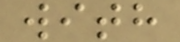with
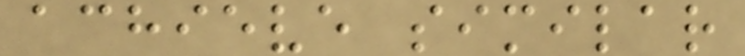achieve similar
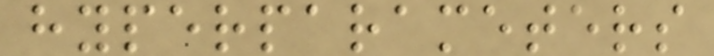hyperparameters
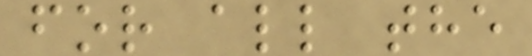for all the
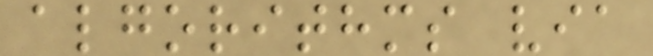algorithms via
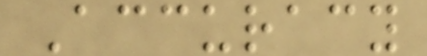Accuracy
